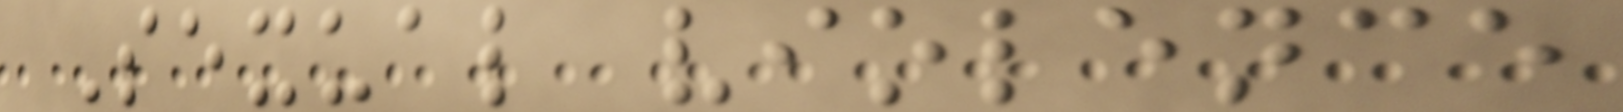Sexual violence
